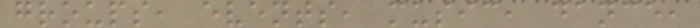groups, events, music, dance,
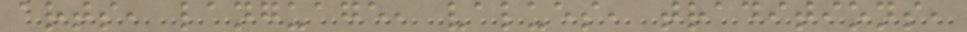arts, language, values, traditions,
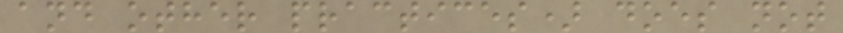and other practices) does not
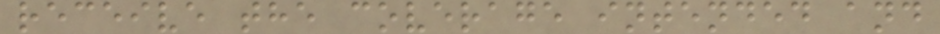receive the coverage intended and
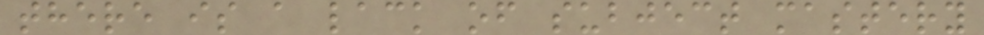there is a lack of subject mastery
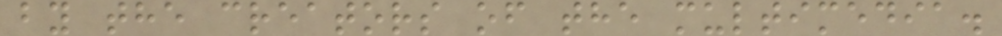by the creators of the multimedia.
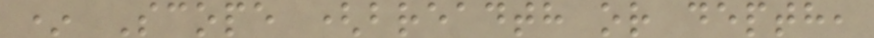* Scope (breadth or depth,
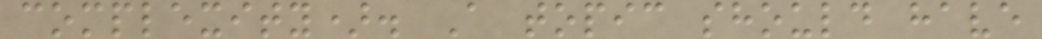complexity). A topic should have
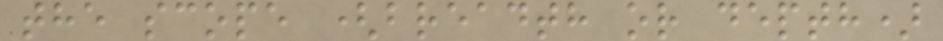the scope (breadth or depth)
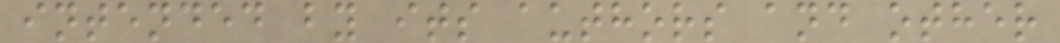intended by its authors and other
